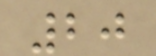20
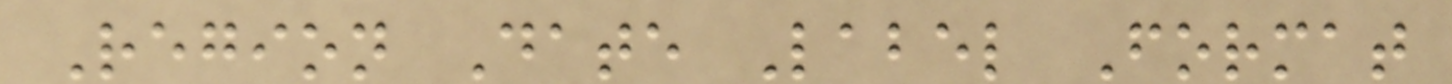Region Date Label Format
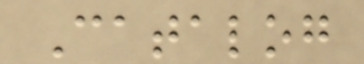Catalog
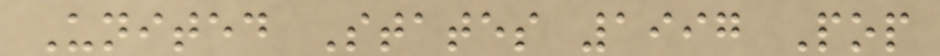United States 1997 Pop
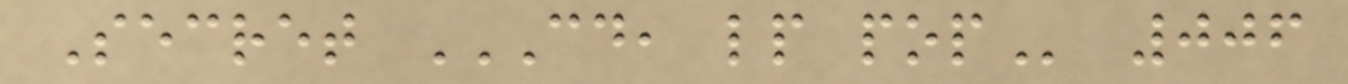Secret CD, LP POP 006
